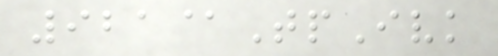921@TpIvk
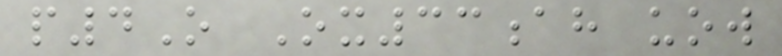p4O Ox33ah uow
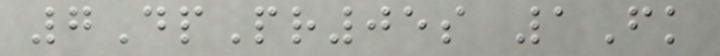7DpPr05s 1Fk
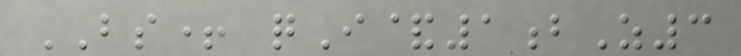BS+ qI&1bZ3
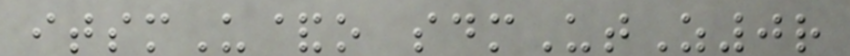itsmU&o sdmUtZ0r
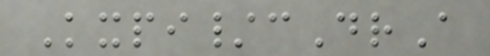Kxpi/cDrA
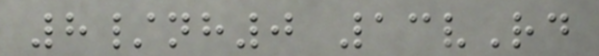8/nh0 13vRd
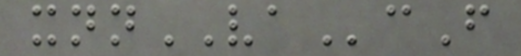xnnVAcF
